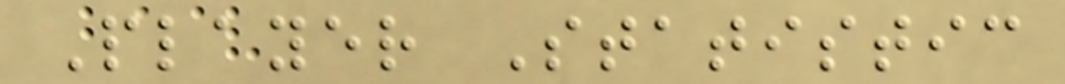Player Statistic
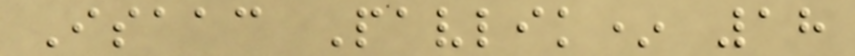Isaac Pavlik* 18
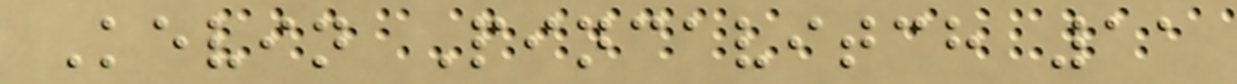Kevin Pincavitch 11
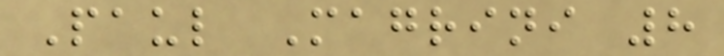Paul Magrini 8
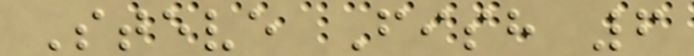Steve Fish 6
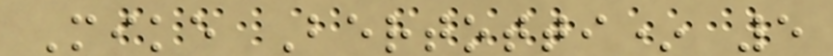Mike Bertotti* 5
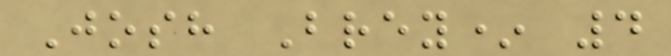Josh Brey* 4
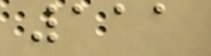111
